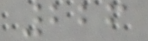226
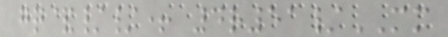gq&//+ 4r51/MM
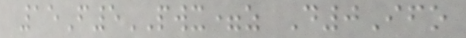15F5PWX=z D0Ifo
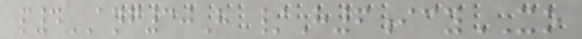p4ANF30H /H6icyXO
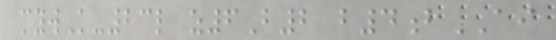mywK-23l z6B2 b4bAI
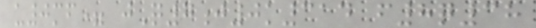u0mf= jQ7j0k314 f8q38
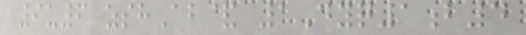9u6 zshAb& 1Dyq1b4
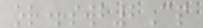or+swb2Cp
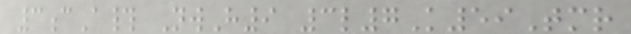3cA# NwH9 3l7K59Tmr
